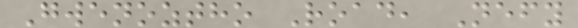Gwenoztho Road, Nefy
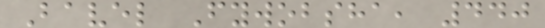Bavel Fywobsha, 440
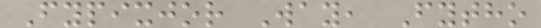Fypixjor Way, Fytho
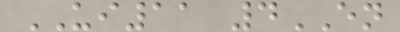UI11 4EN
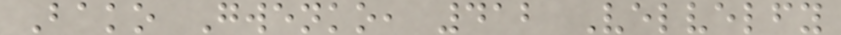Bako Gwenko, 412 Velvelfy
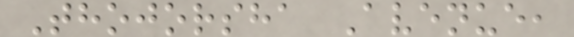Thojorsha Avenue,
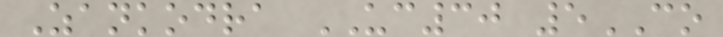Zankodra UC30 5CO
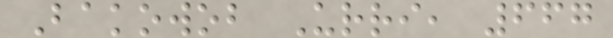Bakowob Urri, 667
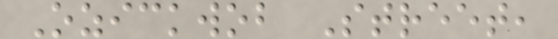Ozickwob Street,
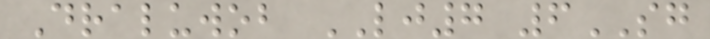Draluwob LJ7 6SG
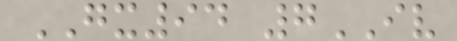GX94 7IV
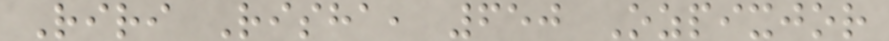Riri Risha, 650 Ozpixjor
